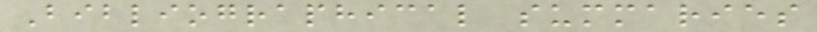Bibliographical summaries
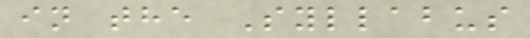in the Syllabus
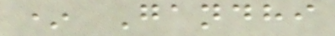* Gandhi
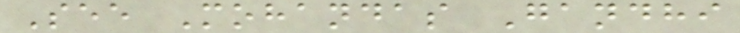See Mohandas Gandhi
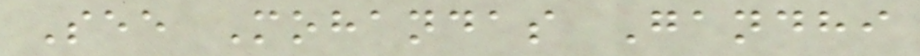See Mohandas Gandhi
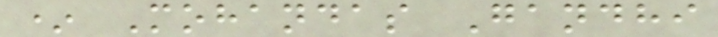* Mohandas Gandhi
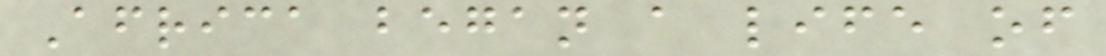Africa began a life of
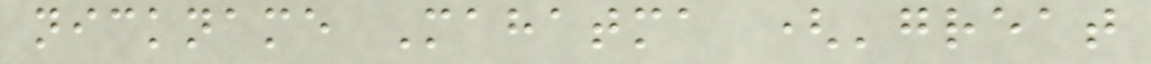nickname Mahatma ('great
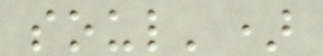soul')
